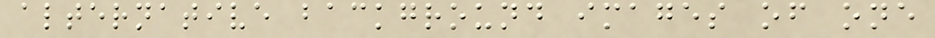alternative background images of one
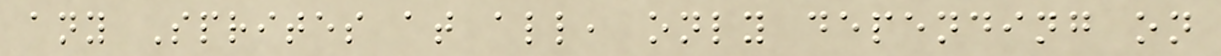any Sprites at all, only depending on
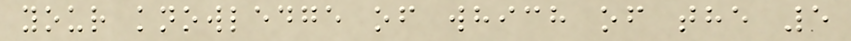your knowledge of which of the 5
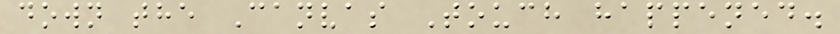down the Canvas Touch happened.
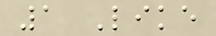1 Like
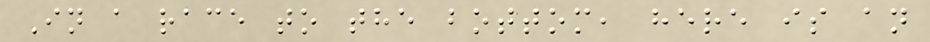In a race to the bottom, here is an
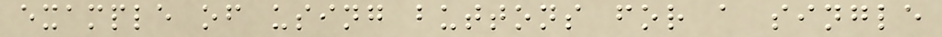example of using buttons for a single
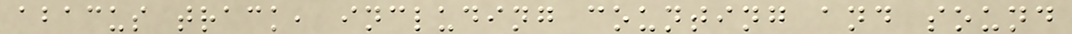abacus track, including counting and sound
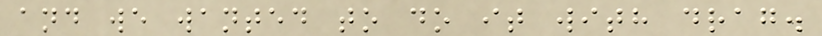and we wanted to do it with drag.
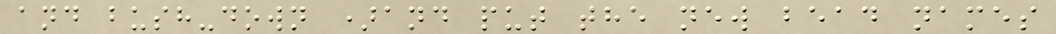and bush-down )and put the new bead names
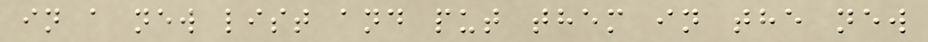in a new list and put them in the new
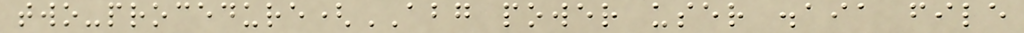two-procedure(ABG power user .aia file
